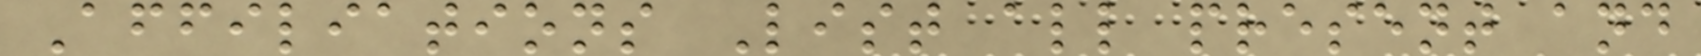Affiliations List all present and
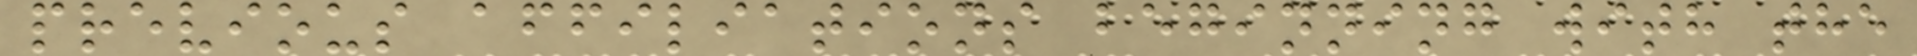previous affiliations beginning with the
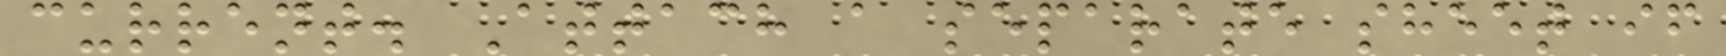current. Attach a separate sheet if
